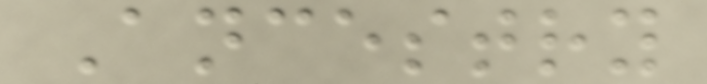Ancestry
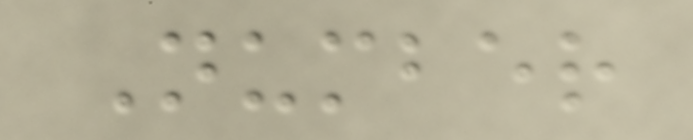Number
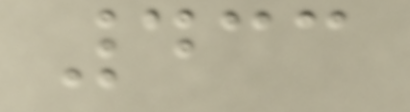433
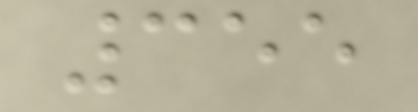355
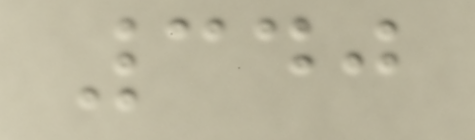340
